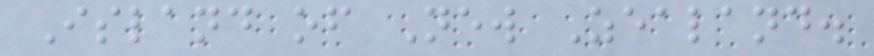Island of New Zealand.
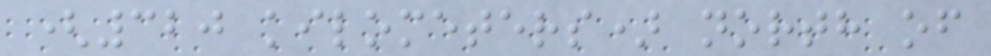(320 kilometers) north of
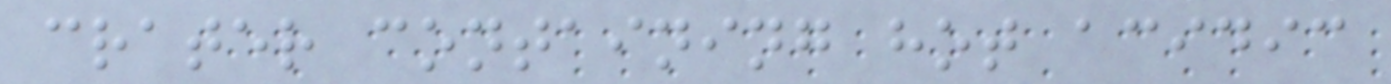crater containing hot acidic
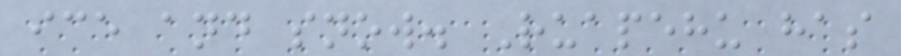ice and snow. Ruapehu has
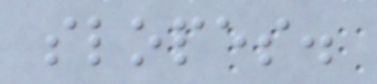slopes.
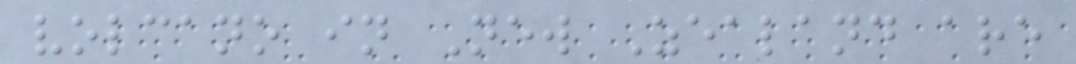volcano in New Zealand are
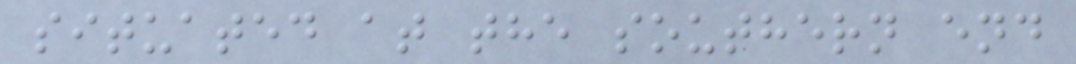situated at the southern end
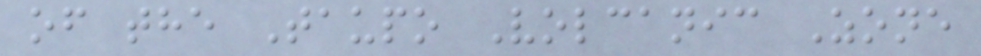of the Taupo Volcanic Zone
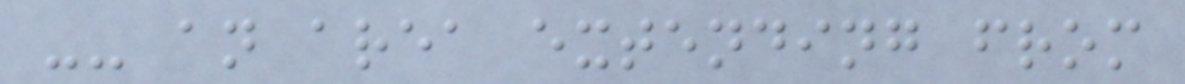-- an area extending from
